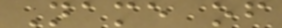Name of
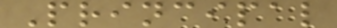Principal
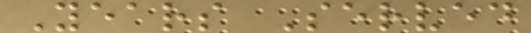Years Served
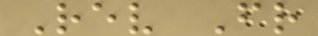Rev Fr
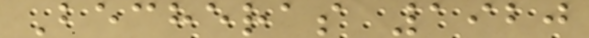Becheras 1920
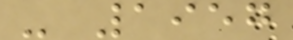- 1957
